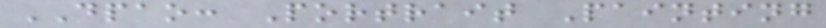DPAO: Portrait Painting
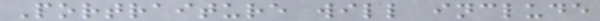Portraiture will include
